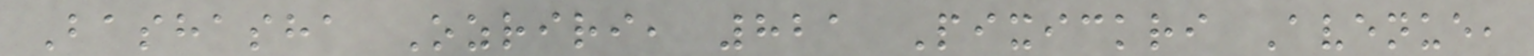Bashasha Ozriri, 821 Pixickri Avenue,
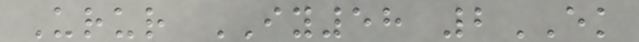Urur IY58 2EK
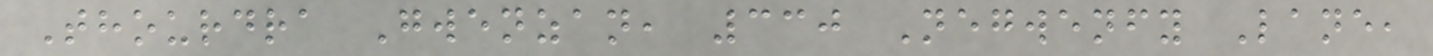Thourdra Gwenzan, 330 Negwenfy Lane,
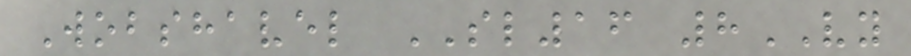Wobshavel SL16 8VY
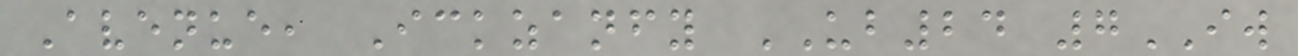Avenue, Ickzanfy UB24 7IW
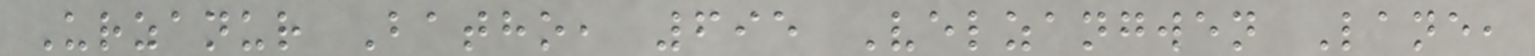Urzanur Batho, 695 Velzangwen Lane,
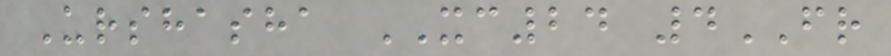Urshasha XC24 4FR
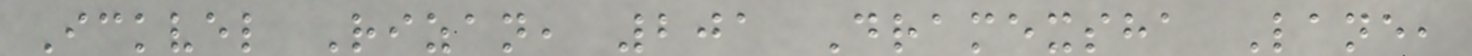Ickvel Rizan, 201 Dramexsha Lane,
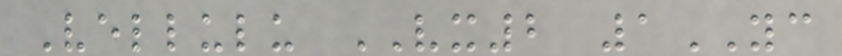Vellulu VX2 1YC
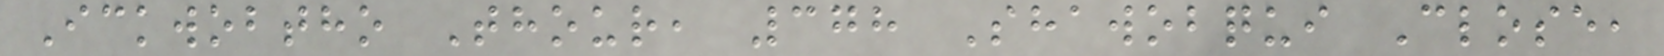Ickwobtho Thour, 378 Shawobqui Close,
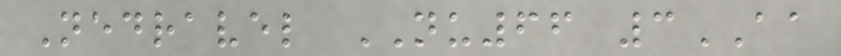Nedravel NU66 3AA
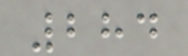284
